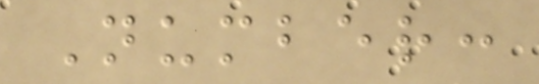Number:
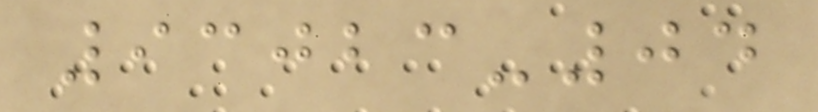93023-04
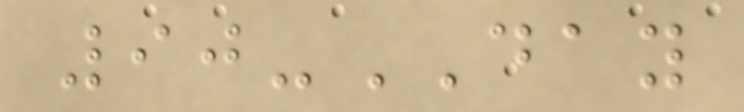90-DAY
